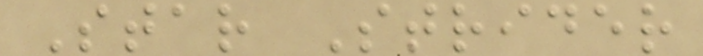Star Strider
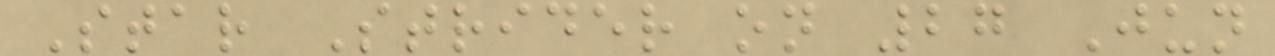Star Strider on 27 Jun
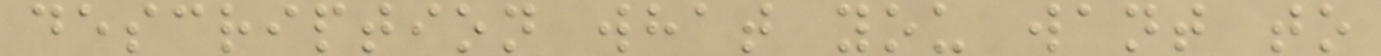description what you want to
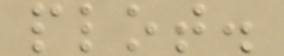plot.
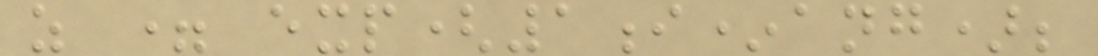z = exp(1i*ang);
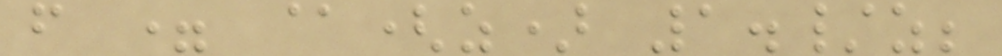f = @(z) 1./z;
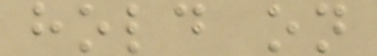hold on
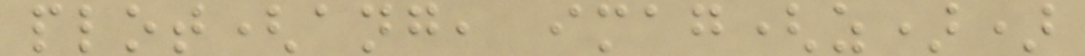plot(ang, imag(z))
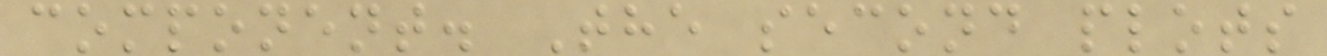component. The second plots
